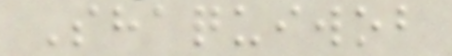Shaquiwob
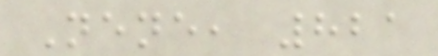Nene, 821
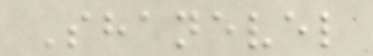Shanevel
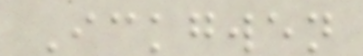Ickgwen
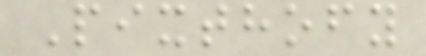Pixthofy
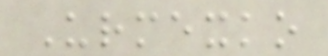Urmexko
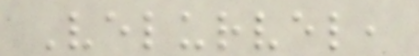Velurvel,
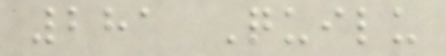281 Quilu
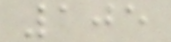105
